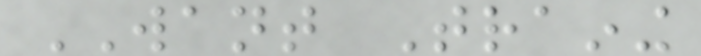WANT Training
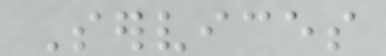Services
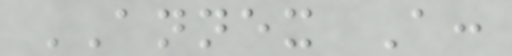ANNEX A:
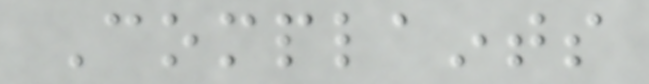Complaints
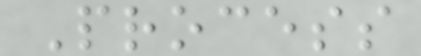Process
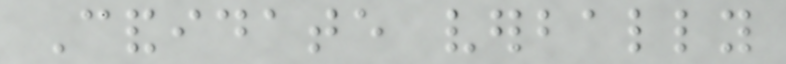Candidate verbally
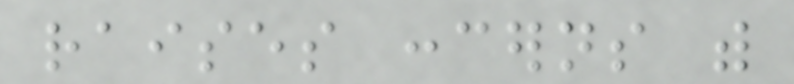raises concerns with
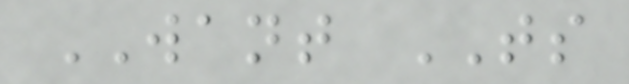WANT TS
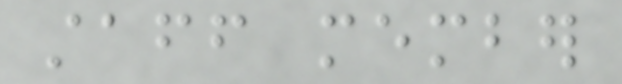staff member
